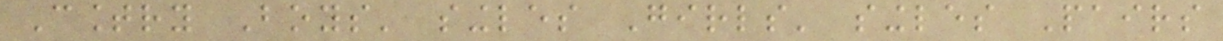Country Boys' singles Girls' singles Pairs
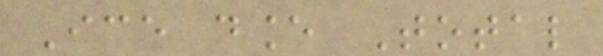Ice dance Total
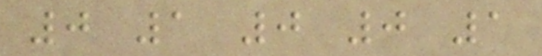0 1 0 0 1
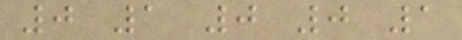0 1 0 0 1
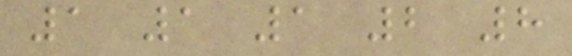1 1 1 2 8
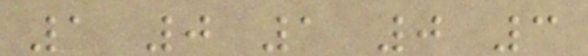1 0 1 0 3
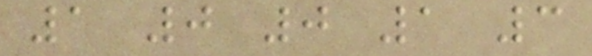1 0 0 1 3
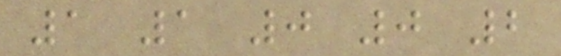1 1 0 0 2
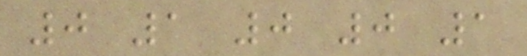0 1 0 0 1
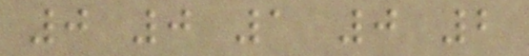0 0 1 0 2
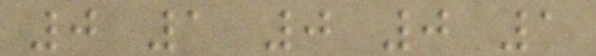0 1 0 0 1
